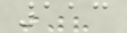113
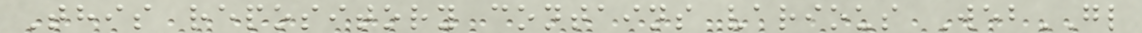This repository contains various WebGL
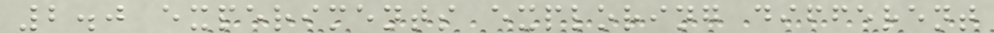2.0 experiments exploring different
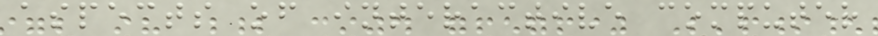aspects of interactive computer
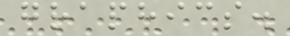graphics.
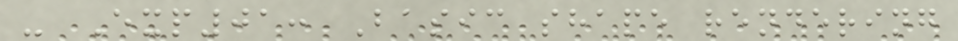- Exp01: Basic shape rendering
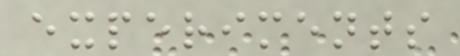experiments
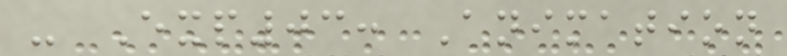- Exp03: Animation
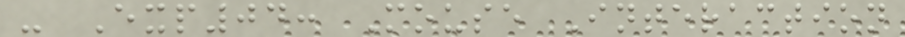- Exp04: Mouse Interaction
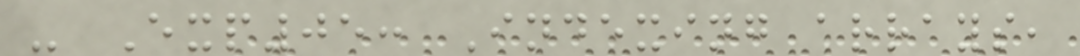- Exp05: Indexing arrays,
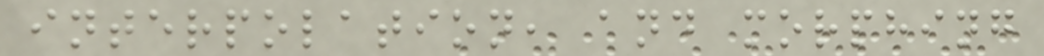interpolation, and morphing
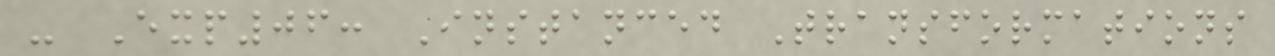- Exp06: Instanced Transformations
